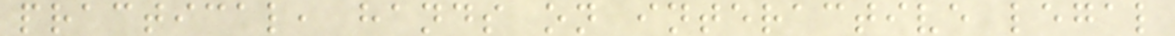practical, hands on interactive legal
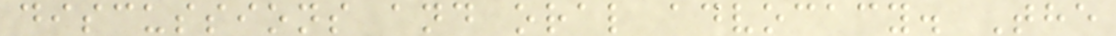discussions and oral advocacy. The
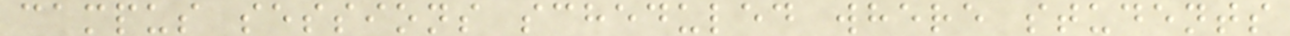campus sessions scheduled where students
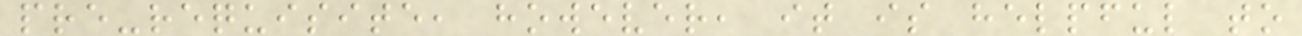pre-requisite, however, it is helpful to
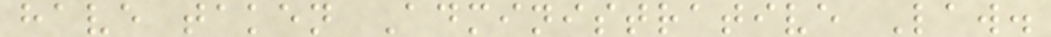have taken Administrative Law.
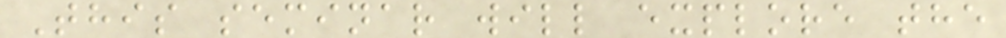This seminar will explore the
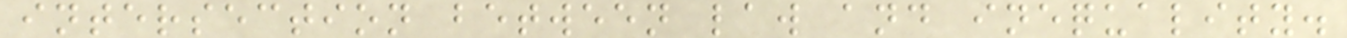intersection between law and inequality.
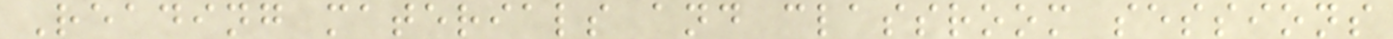Reading materials and classroom sessions
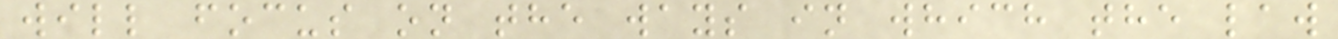will focus on the ways in which the law
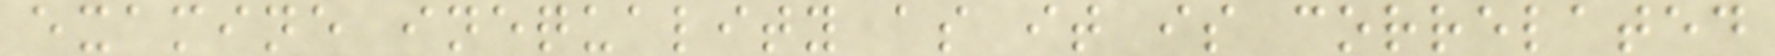examine inequality as it is correlated
